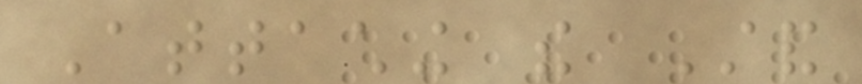Attaching the Stand
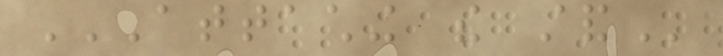ATTACHING THE STAND
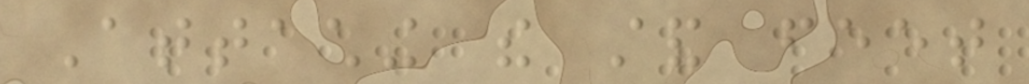Attaching the stand feet
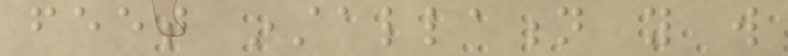feet installation you will
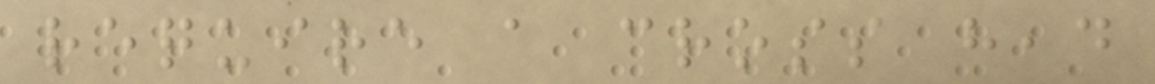require a cross head
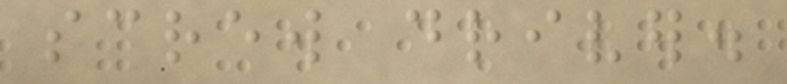screw driver.
